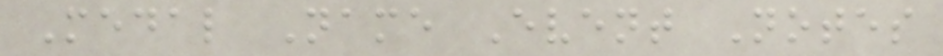Medal Name Event Notes
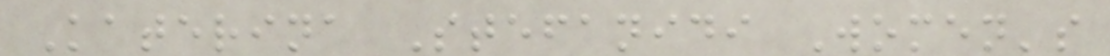Katerina Stefanidi Women's
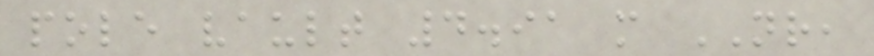pole vault 4.91 m NR,
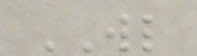WL
